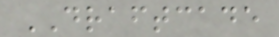DRAFTCADE
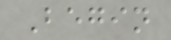Begin
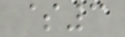$3
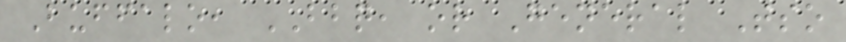Buffalo, BBQ, or General Tso
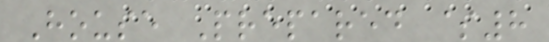House Prepared $8
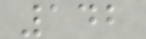142
